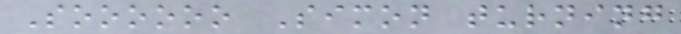Soooooo Simon turning
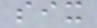six
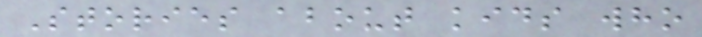Stories about kids who
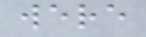were
